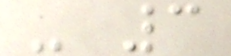- 3
